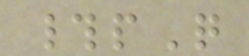#pQ
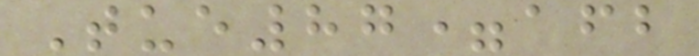Tue87=afb
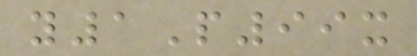y1P99x
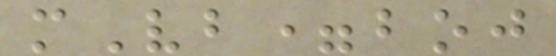mVb=boj
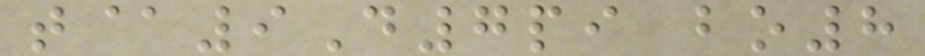t@9D7pi bo8
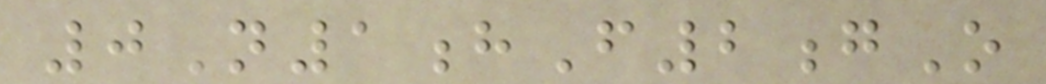0N1hF2gO
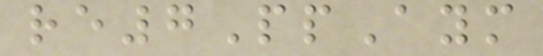re7PpAym
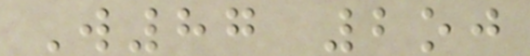W87 2oj
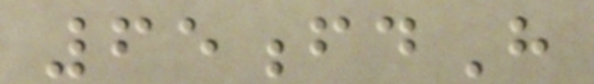65fdH
